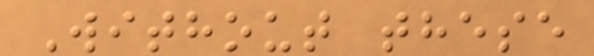Without these
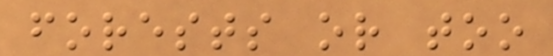forests or too
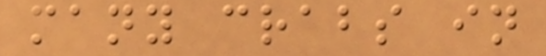many crabs in
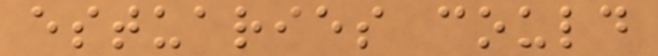estuaries could
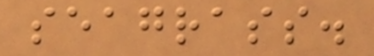seagrass.
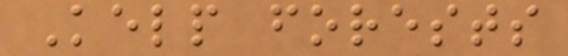Kelp forests
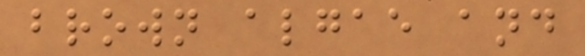brown algae and
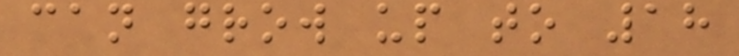can grow up to 18
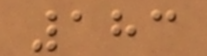183
